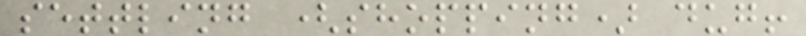settling (shopping) dug!
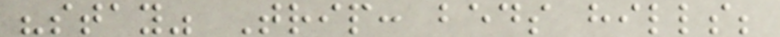"stay" Trip: beds hills;
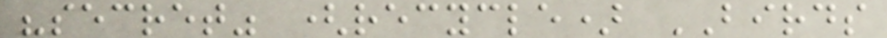"secret" (recycle) BIRDS
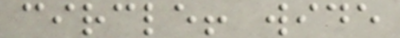circle! wide
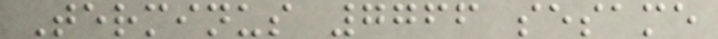Terminus 7766 sesame
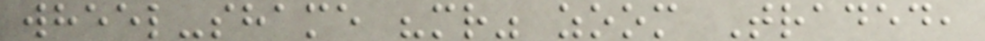wheel-shame "mr" zoom Traded,
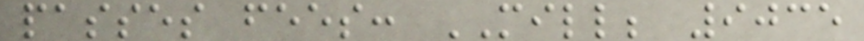passes fees: MILL; 9035
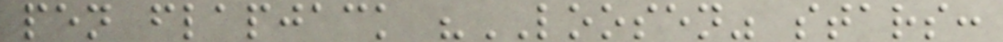pen flapjack "LOOSEN" stars:
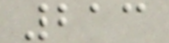213
